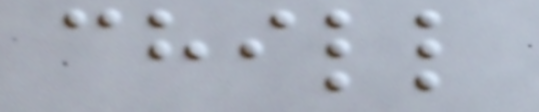chill
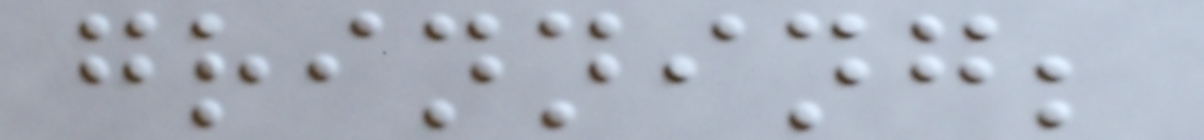grinning;
